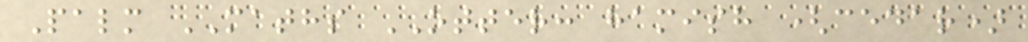Palm MATHS OTTER: hamish (cedar)
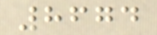8674
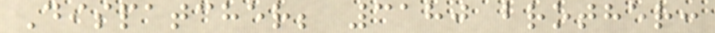Dispatcher; 3180 brother:
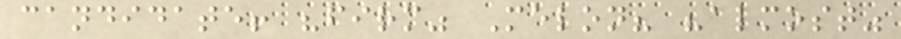candidate! "firm" Melon? "almost"
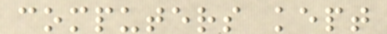computers kept
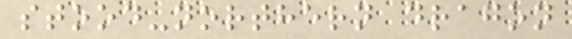stood-northern dragon
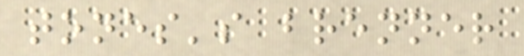tones's brenner
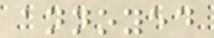annoyed
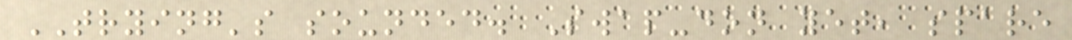TRYING's sounded. Swap-don yet, spare
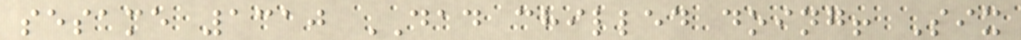sesame 1310 DAD chilled doing! Six
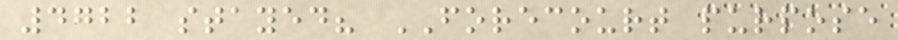4722 stayed? FORECOURT purpose
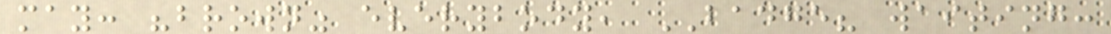may: "brown" everybody, BADGE? waiting:
